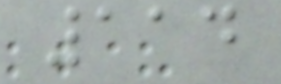114
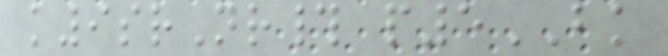k9srNr# p5BK
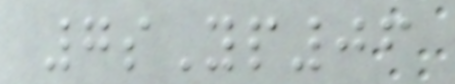7sYp06
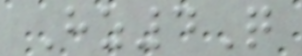Hz4Q
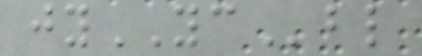jyYCbl
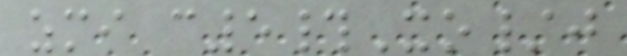zmi c5#Xo/j
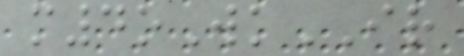m4oWkIR
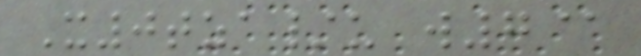X0tza/u w7@
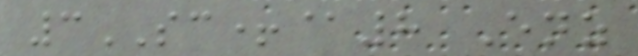3SC+@8 Enz
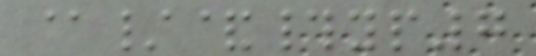@/&#yp7
